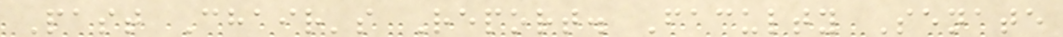Past Chair's Report. Faculty Senate
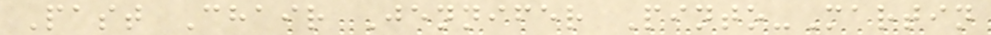Past Chair Jennifer Pinto-Martin
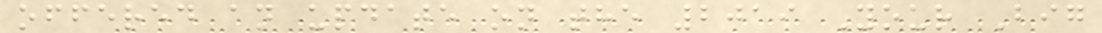offered an update on the 2019 Your Big
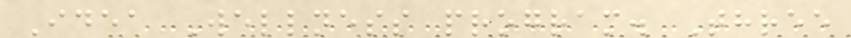Idea Wellness program. Three
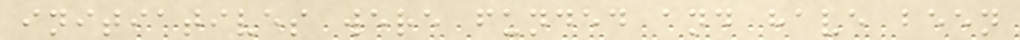initiatives were funded and have been
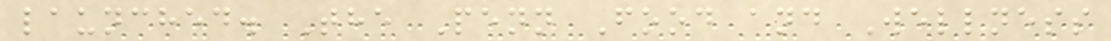launched. The Penn Food and Wellness
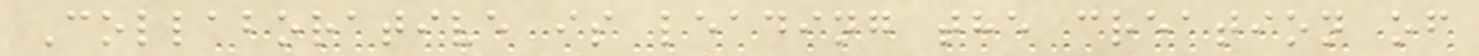Collaborative is leading the creation of
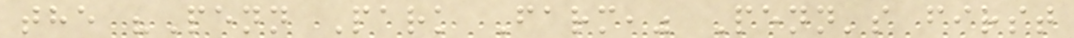the "Penn Park Farm," Penn's first
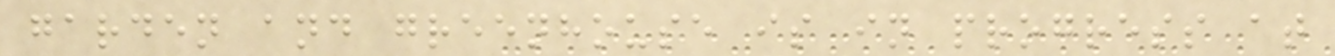garden and greenhouse is in progress at
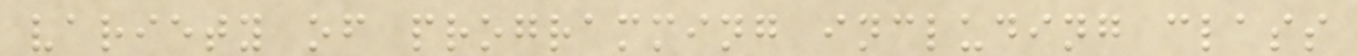variety of programming including class
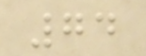74
